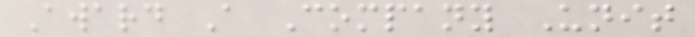Award A Company Unit
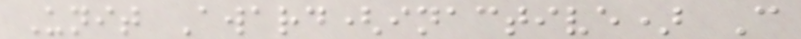Unit Award(inactive) C
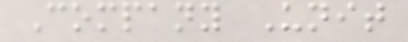Company Unit
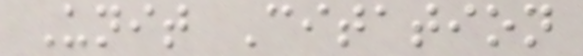Unit Citation
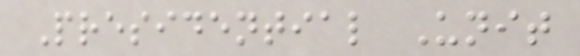Presidential Unit
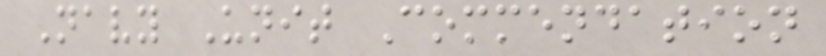Navy Unit Commendation
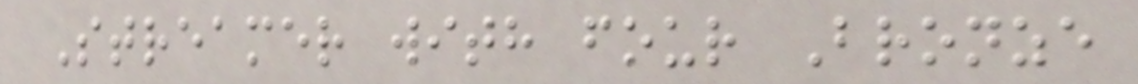Streamer with four Bronze
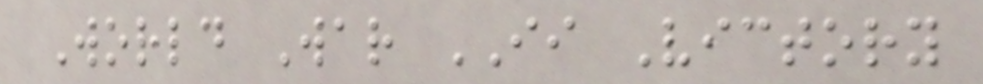World War II Victory
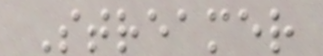Streamer
